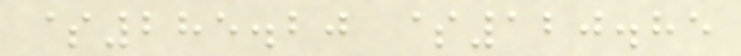$285.20 $120.85
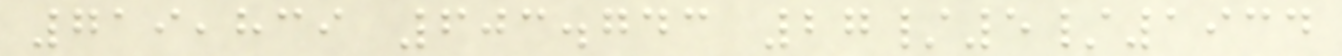719,839 603.743 27/5/1934
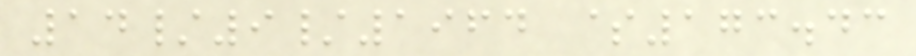14/9/1964 $173.43
